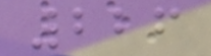226
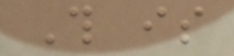This is
